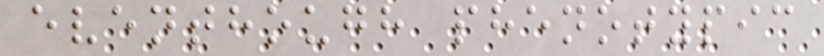eventhough phenotypic
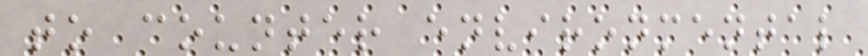to counter environmental
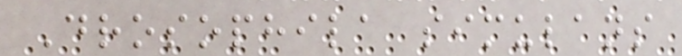Drosophila simulans
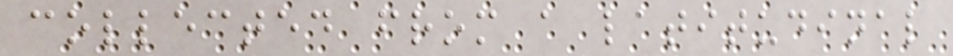collected from a latitudinal
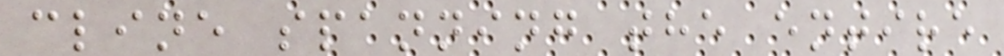cline spanning the entire
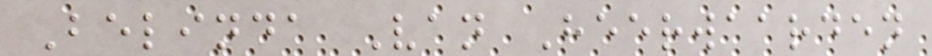Belinda Van Heerwaarden
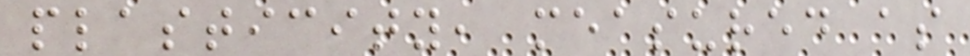plasticity, measured as
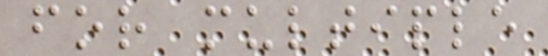for multiple
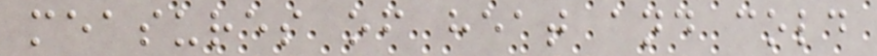measures of heat and cold
